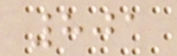801
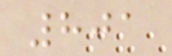801
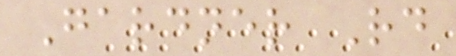Gardner Rd
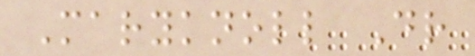Maryknoll Dr
